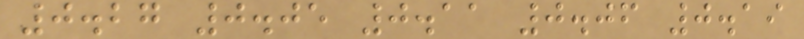0.27 0.05 0.11 0.06 0.19
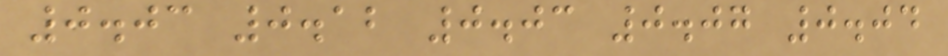0.03 0.12 0.03 0.07 0.04
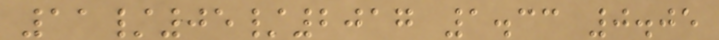11/05/2017 1.33 0.05
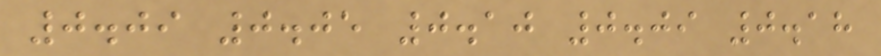0.09 0.05 0.10 0.09 0.18
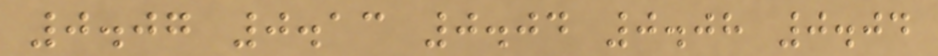0.07 0.13 0.04 0.08 0.04
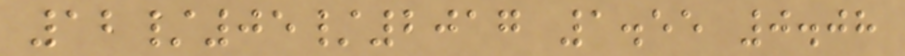12/05/2017 1.55 0.08
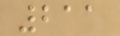211
